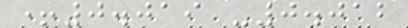+0.019 -0.012
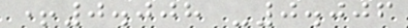+0.008 -0.006
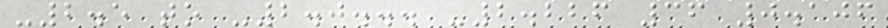-2.5 to -2.0... -2.226 36 0.106
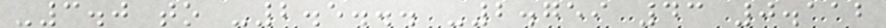-3.0 to -2.5... -2.759 43 0.112
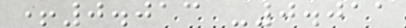+0.013 -0.011
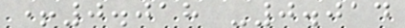+0.018 -0.014
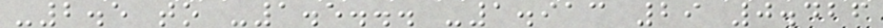-2.5 to -1.5... -1.913 29 0.426
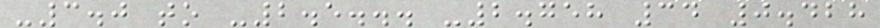-3.0 to -2.5... -2.758 34 0.428
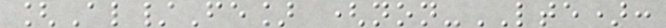[Al/Fe] (non-LTE):
